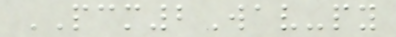PCM2Wav-py
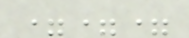===
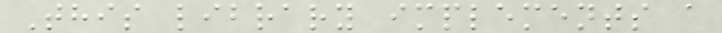This library implements a
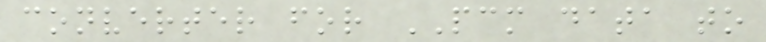converter for PCM data to
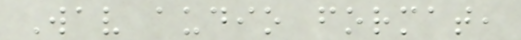Wav audio format,
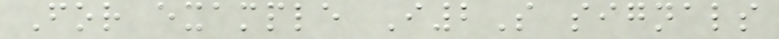For example I2S signals
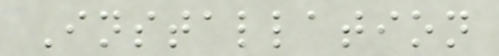Installation
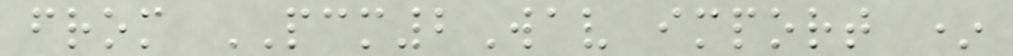from PCM2Wav import *
